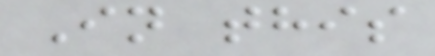In this
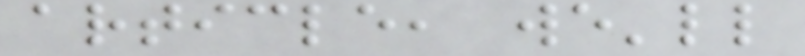article, we'll
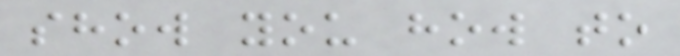show you how to
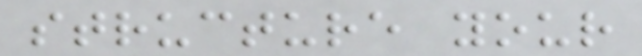structure your
